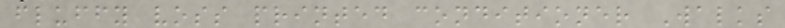fluffy voss printed conditioner Walks
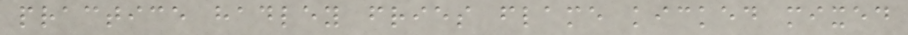practice hadley fries flame kicked mixed
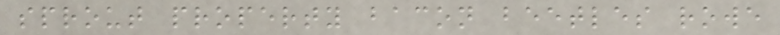sprout property bacon beetles rowe
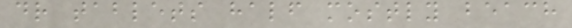dr tablets half mostly beach
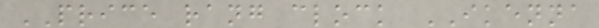PRICE rang clock IKENNA
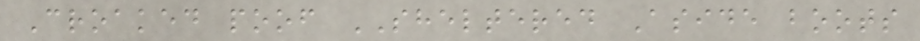Croaked poof SHELTERED Aside boots
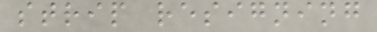strip resigning
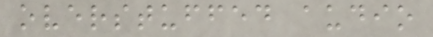overstuffed audio
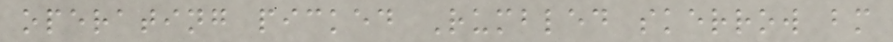operating picked Rumbled skerrow bm
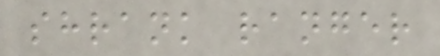shrank ranger
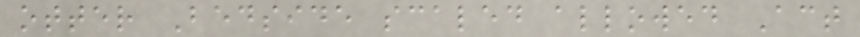otter Bedside scaled allowed Act
